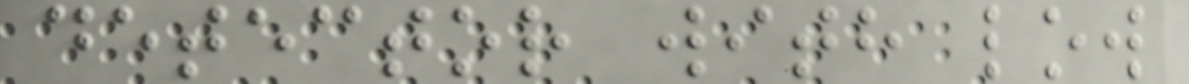detector with low
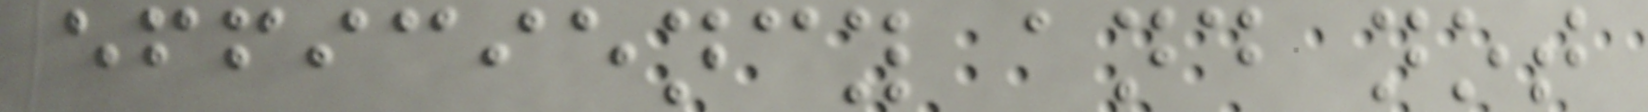efficiency and not
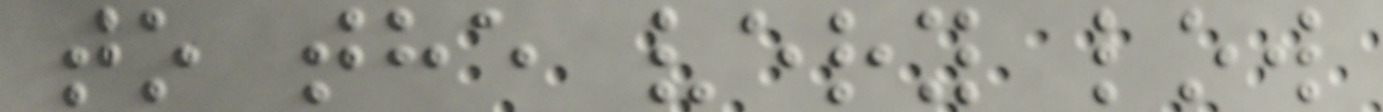to the very low
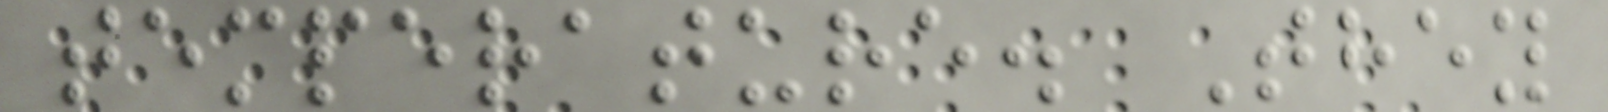temperature. They
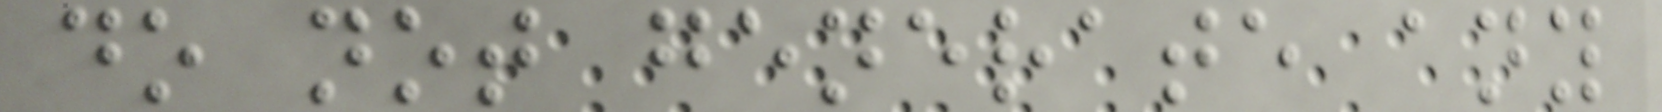do not generate any
